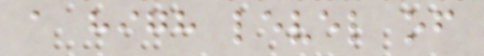a high level of
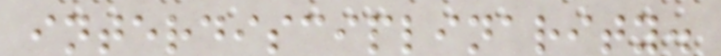interdisciplinarity.
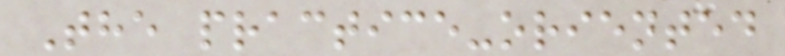The practice-oriented
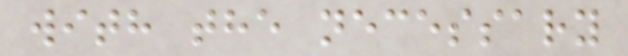with the necessary
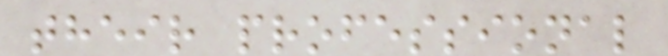their professional
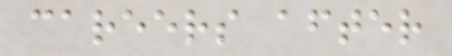careers after
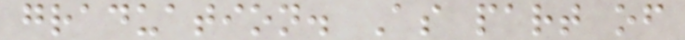graduation. As part of
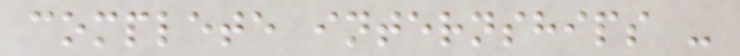complete internships -
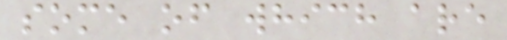some of which are
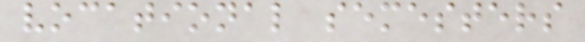vocational semesters
